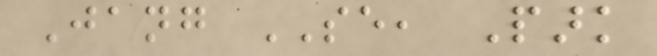Jang SE, Park
